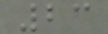23
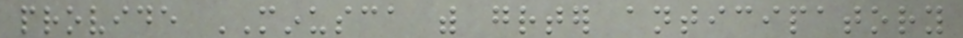provide MINUSCA with greater anticipatory
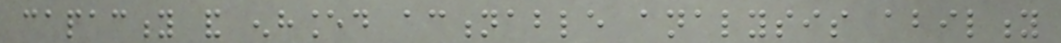capacity and enhanced actionable analysis ability
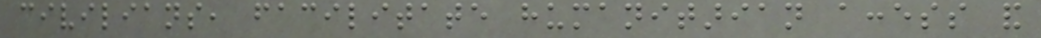civilians, facilitate humanitarian access and
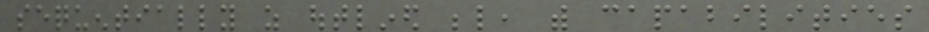sequentially as outlined below, with capabilities
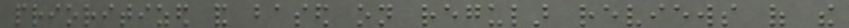prioritized and based on regular reviews of the
